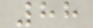88
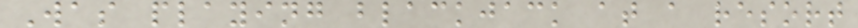Was playing blackjack at a resort
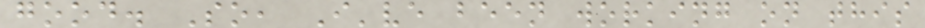good. So, I've been working on this
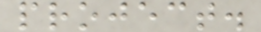project.
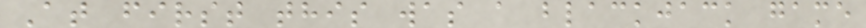At first this was a blackjack game
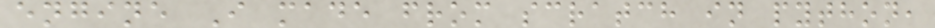engine I made from scratch in python,
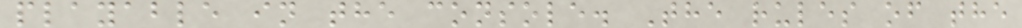playable in the console. The rules of the
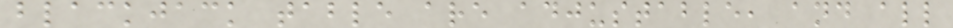blackjack table are adjustable, and all
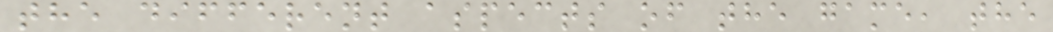the different aspects of the game, the
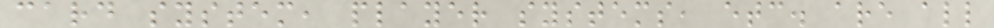card system, player systems, etc. are all
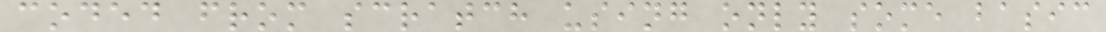coded from scratch using only some basic
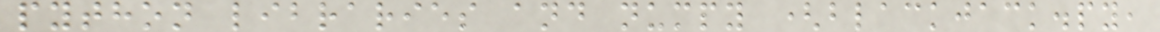python libraries and numpy (blackjack.py,
